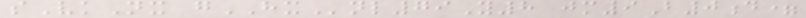sVkNx gHXnl79Y8 jm9B0d=
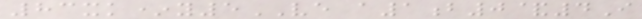83xk*y5VE a1b0&4I
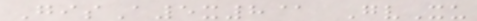GisA5x8@ GvXu
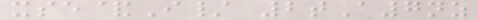xse&I/ 2tA7nz
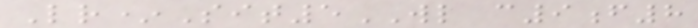Lr*Sit5WL c9f8
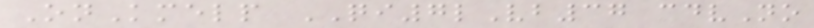OnKmelp QI7lVb37 cdvNo
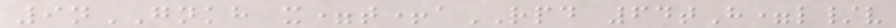9nGNKH x=t+aRPD 64tH=l/v
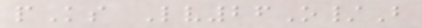pKs Lv26O/B
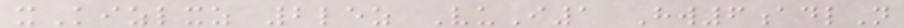xKizlxz 2lez VuI1 Hw6adlN
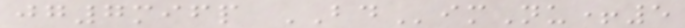jg7mifp BDimNu+5
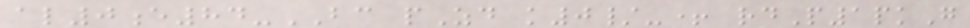al0e84-BC pZd k0/-+ rdP1pkG
